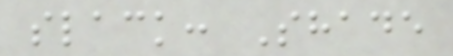slack: Shade
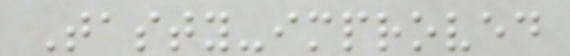Tasty-improved
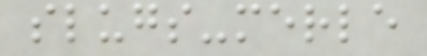slugs-merle
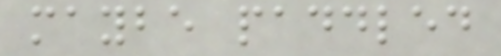maybe paddled
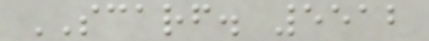SCARF. 5512
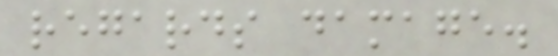regards damage.
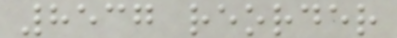8537 reorder
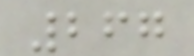267
